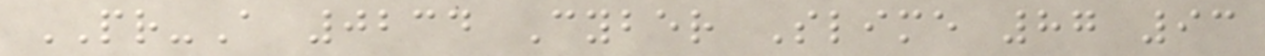PR-A 0234 Cyber Slime 87 93
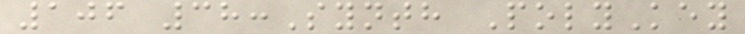106 38:Synth PolyKey
